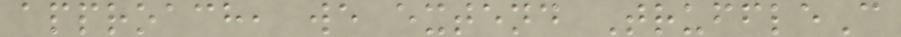approach, we extend TruffleC
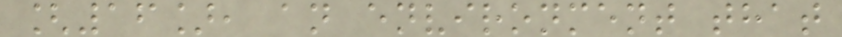[16], an environment that
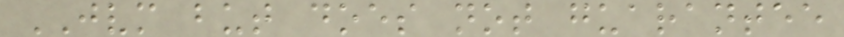JVM but does not guarantee
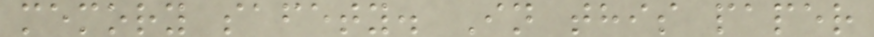memory safety. In this paper
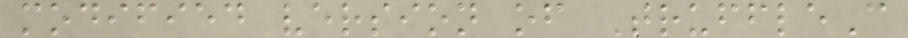modified version of TruffleC
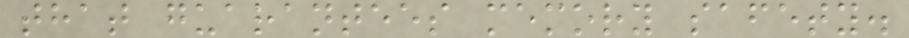that guarantees memory safety.
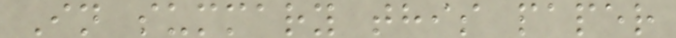In summary this paper
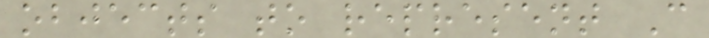objects to represent C
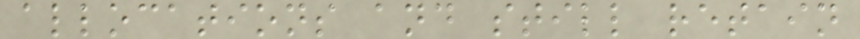allocations and still retain
